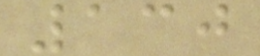130
